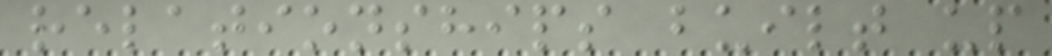relationships built up
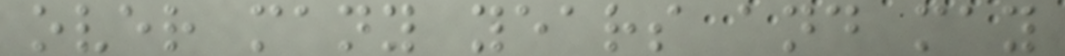over many years and may
